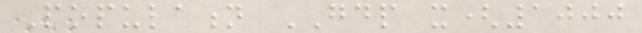Population GDP x(1000
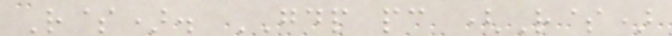R$). GDP pc (R$)
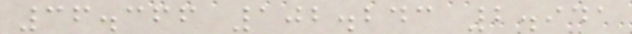36.366 102.243 2.941
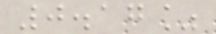0.17%
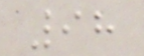98
